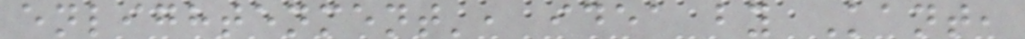enlightenment', idea by Kant,
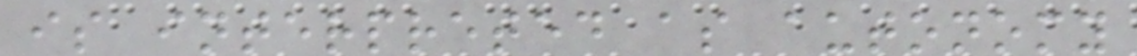is interpreted as autonomy
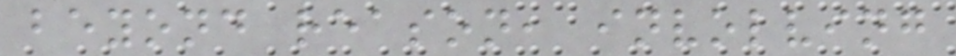beyond reason, involving
